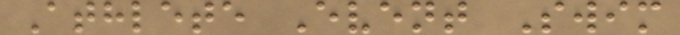Athlete Event Swim
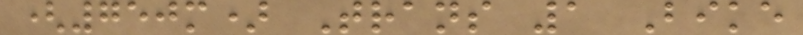(750m) Trans 1 Bike
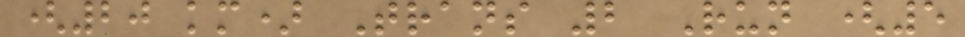(20 km) Trans 2 Run (5
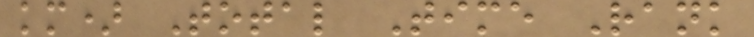km) Total Time Rank
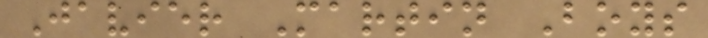Javier Martin Boys
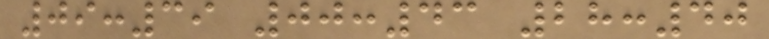09:39 00:43 28:40
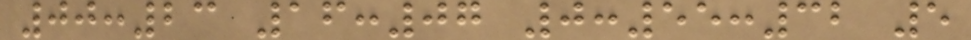00:23 16:07 0:55:32 5
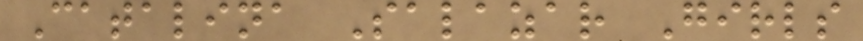Catalina Salazar Girls
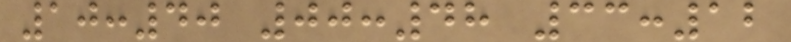10:40 00:48 33:12
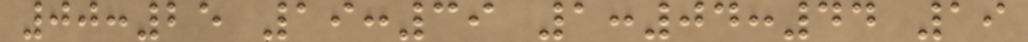00:25 19:39 1:04:44 19
